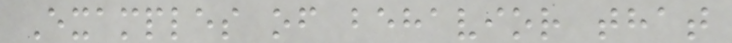Examples of behavior that
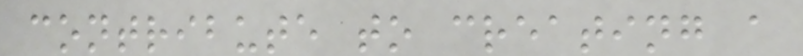contribute to creating a
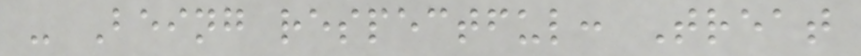- Being respectful: Treat
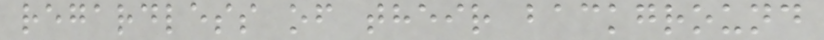regardless of their background
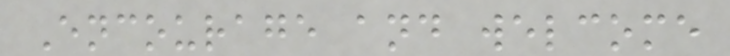Encourage and welcome
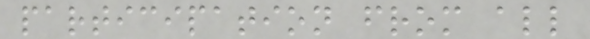participation from all
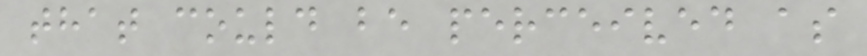that could be perceived as
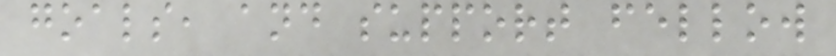goals, and support fellow
